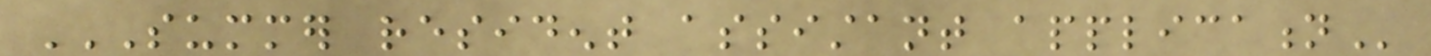SUMMER RESIDENT ASSISTANT APPLICATION
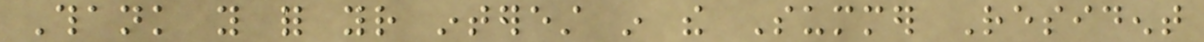Thank you for your interest in the Summer Resident
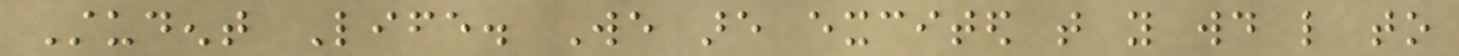Student Life. We are excited that you would like to
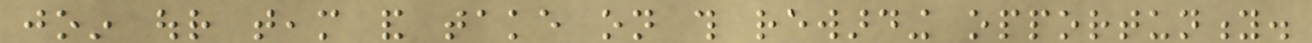join our team and take on this rewarding opportunity.
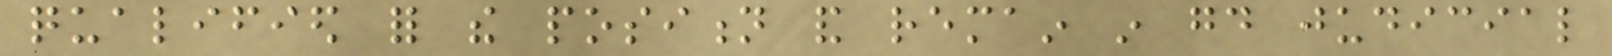qualified for the position and remain in good judicial
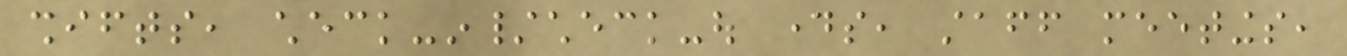shifts, check-in/check-out days, staff meetings,
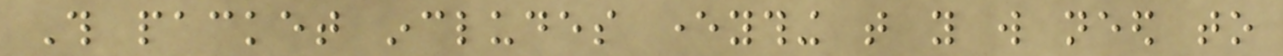This packet includes everything that you will need to
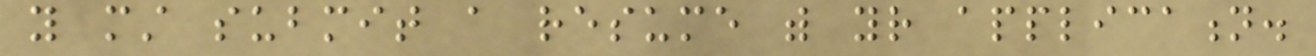you must submit a resume with your application.
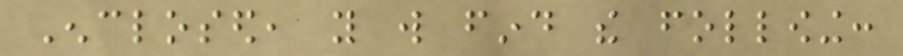Enclosed, you will find the following:
